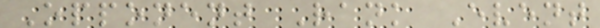Opponent Rank Event
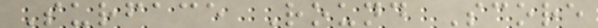Surface Round Score
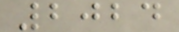2024
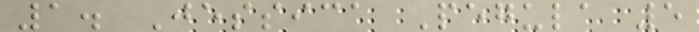1. Jessica Pegula 5
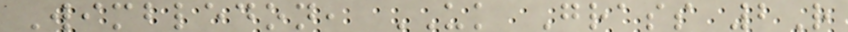Wimbledon, UK Grass 2R
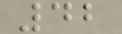42
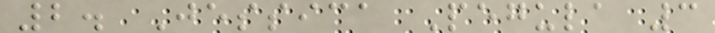2. Jessica Pegula 3
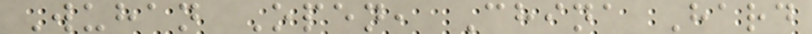Wuhan Open, China Hard
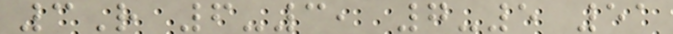3R 6-3, 7-5 51
